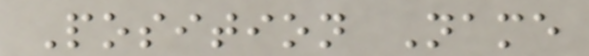Position Name
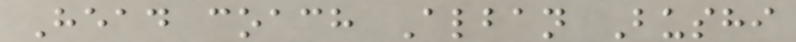Head coach Alban Bushi
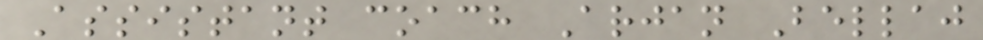Assistant coach Arjan Bellaj
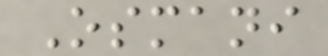Osmani
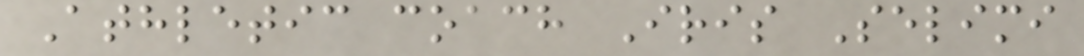Athletic coach Iris Selimi
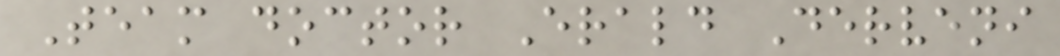Team doctor Erald Derveni
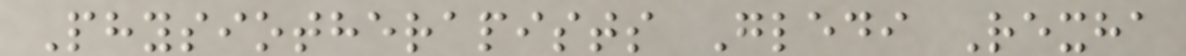Physiotherapists Gledi Rexha
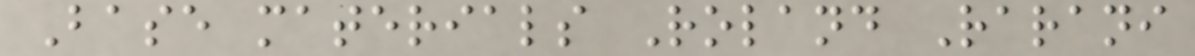Base materials Roland Rarani
